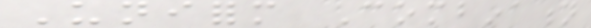Uniform Combination
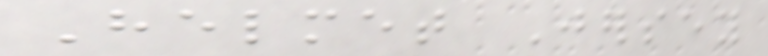Helmet Jersey
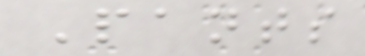Pants
